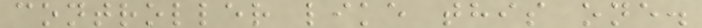controller like this one.
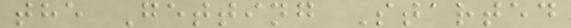the Getting Started
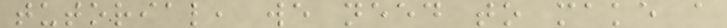tutorial, we need to make a
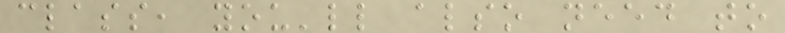class, you'll also need to
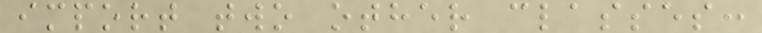import two other classes:
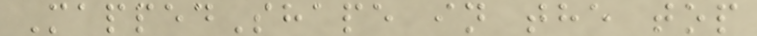MappedShape in the top
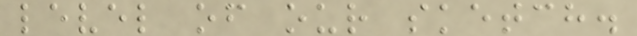level of our sketch.
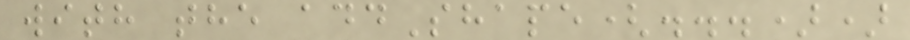with the addShape(...))
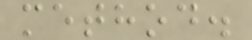method.
